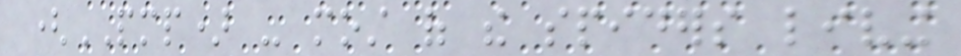(PMP) - most of the spiders living
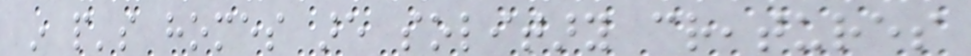in people's homes are solitary creatures
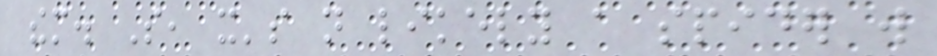them. So, it's not likely a spider will
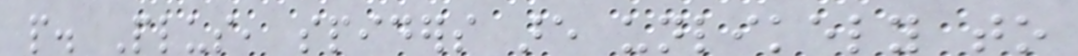people. Plus, spiders are unlikely to
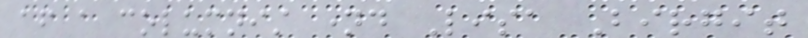after a columnist named Lisa Birgit
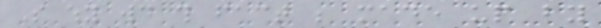So why would this fact be made up by
